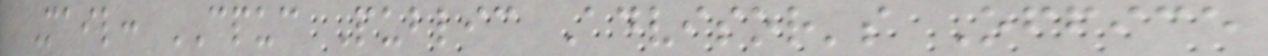Mail: CPUC Public Advisor's Office
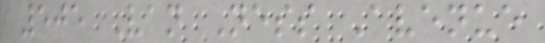505 Van Ness Avenue
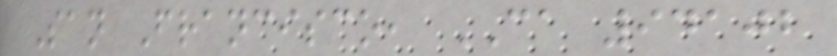San Francisco, CA 94102
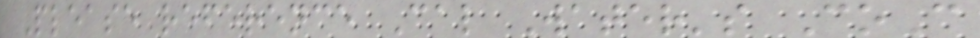Please reference Cal Water's CoC
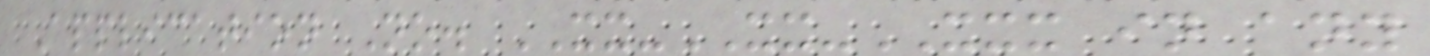Application No. XX-XX-XXX in any
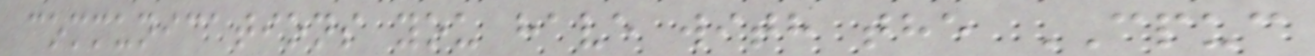communications you have with the CPUC
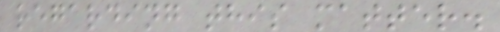regarding this matter.
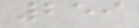259
